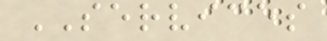SERVICES
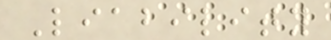Liability
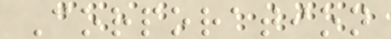Corporation
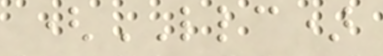(LLC)
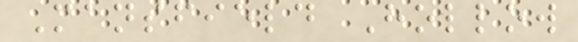Mansfield Hollow
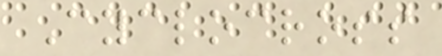Cyclocross
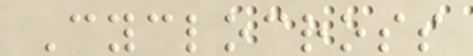Cyclocross
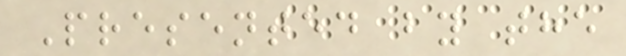Presented by the
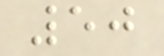50
